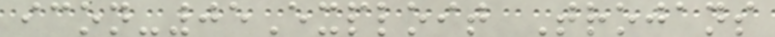icon-05Exploit Trojans
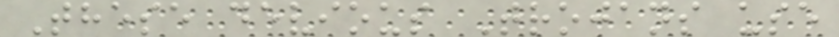These devious Trojans use
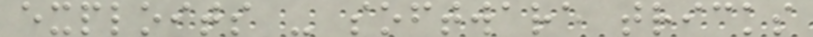exploits - software tricks
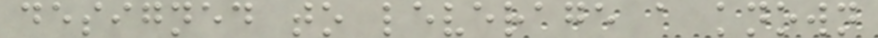designed to leverage a known
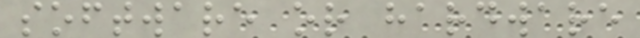software or hardware
